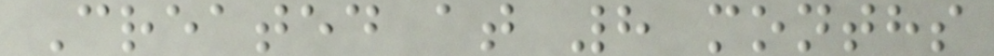Created at 8 months
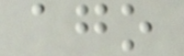ago
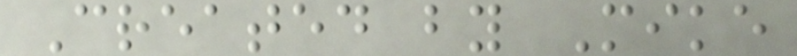Created by Mike
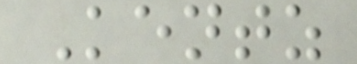Kentz
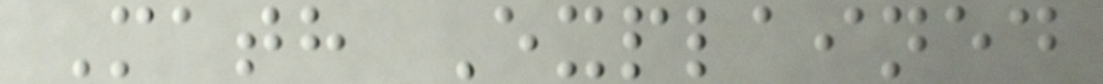Math Explained
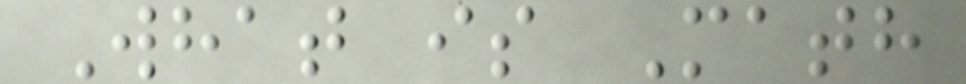What is Math
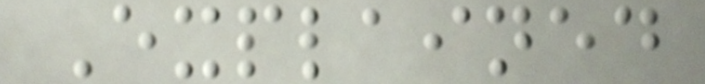Explained
